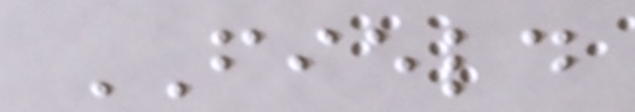FIELD
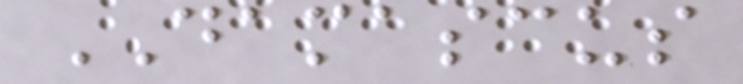DAMASCUS
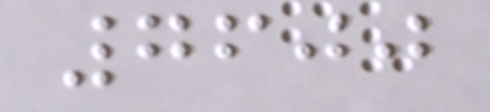7600
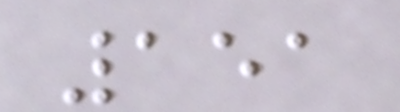151
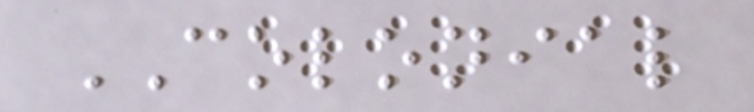COLONIAL
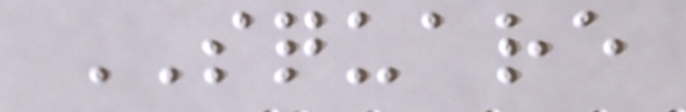SQUARE
